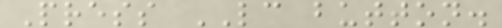Press LC button.
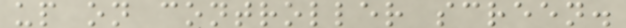up on controller screen.
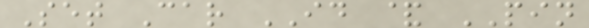Set Car ID & PIN
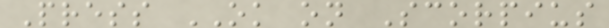Press OK on Scorpius
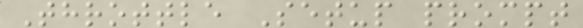Throttle Setup prompt
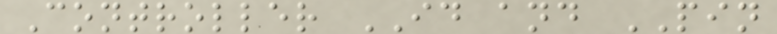Controller ID and PIN
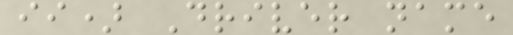ii) Driver name
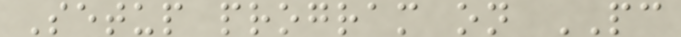Setup program on PC
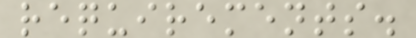requirements.
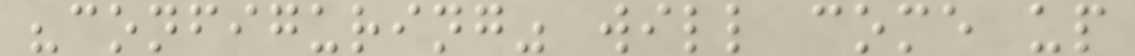"configuring" will come up
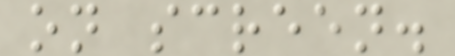on screen.
